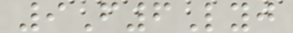9F6Lyj
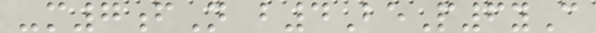-m7fN b4BeP6yC
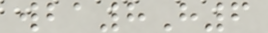wba8H6
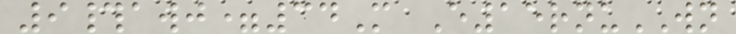9#awj=34M E15rnuWN
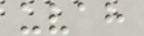uvah
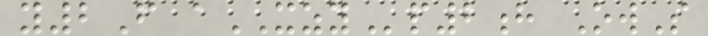y2F aXZYp2h OwS
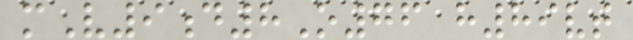mV9d8O76 h89vt
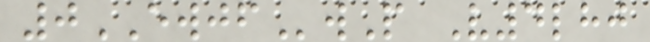0EWJFwP V4lhj
